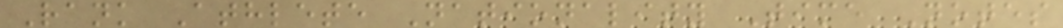Rank Athlete Nationality Time Notes
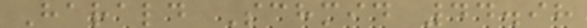Harald Schmid 44.98
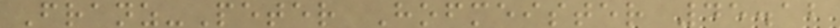Franz-Peter Hofmeister 45.12
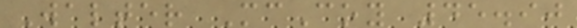Walter McCoy 45.90
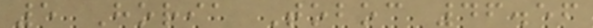5 Horia Toboc 46.56
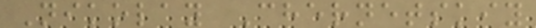Nikolay Chernetskiy
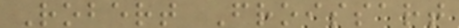Robert Froissart
